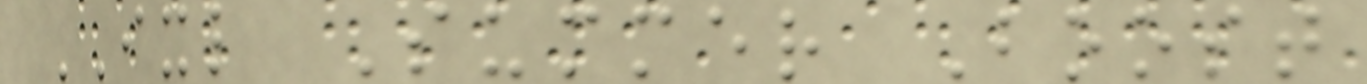IXL Summer Boost
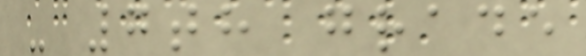- 7th grade
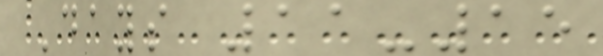Days 11-15
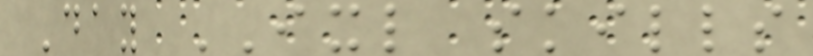Day IXL skills
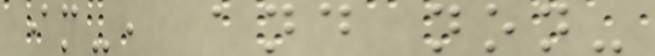im-, and non-
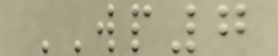WP7
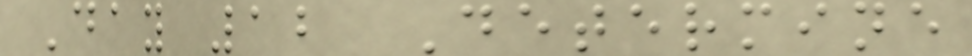Day 12 Determine
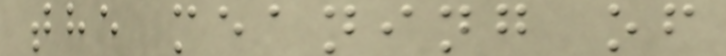the meaning of
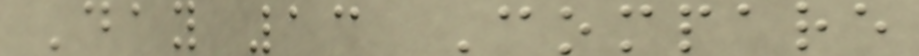Day 13 Compare
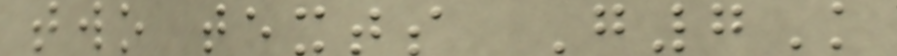two texts G7K
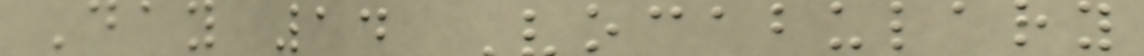Day 14 Vocabulary
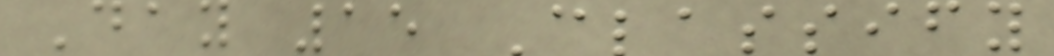Day 15 Classify
